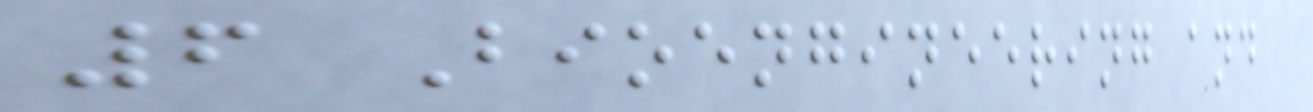6 Bioengineering and
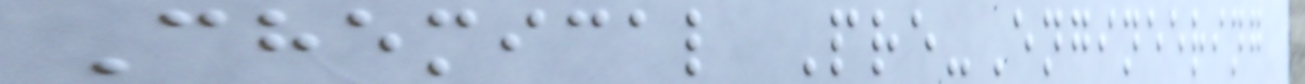Chemical Pre-Engineering
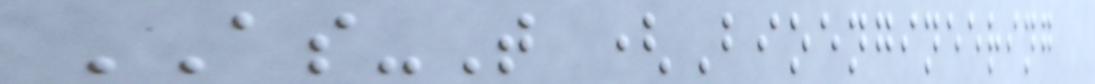AS-T (Bioengineering
